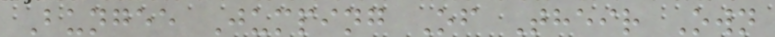Bungee Jumping Of Their Own
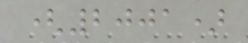(2001)
